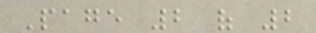Page 2 of 2
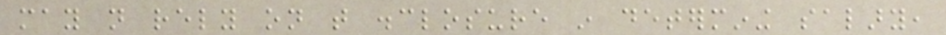may not rely on that disclosure in determining salary,
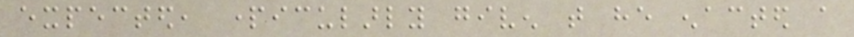expected, particularly given that he enacted a
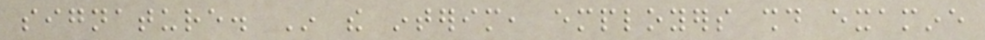signature. In the interim, employers should examine
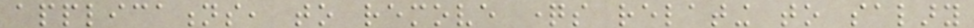applications, to remove questions relating to salary
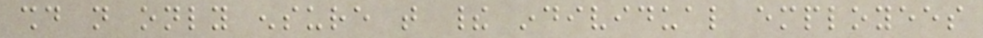should not only ensure that their individual employees
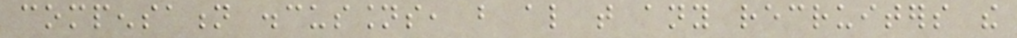compensation discussions, but also that any recruiters the
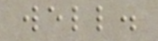well.
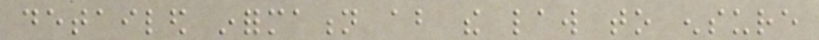detailed information about the law to ensure
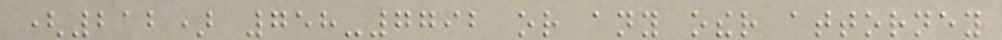(212) 758-7792 or any other attorney
